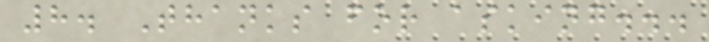8. Thanks for asking...
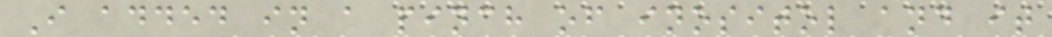I added in a pinch of inositol and it
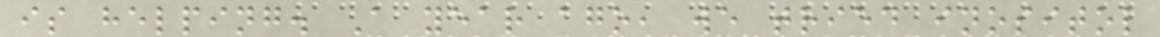is helping. A year ago, we tried inositol
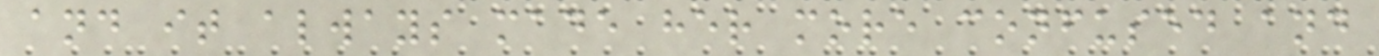and it always made her more confused and
